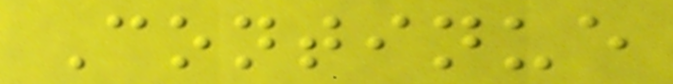Continue
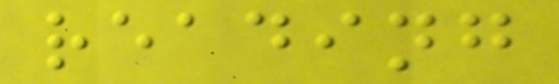reading
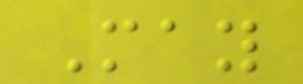May
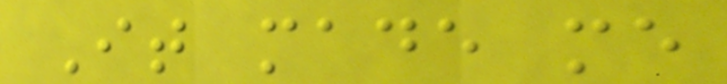It made me
